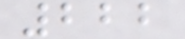222
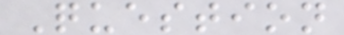Question
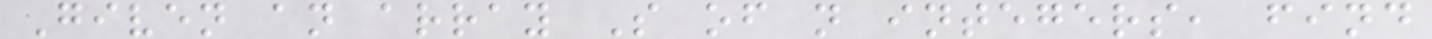Given an array S of n integers, find
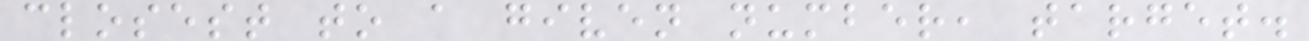closest to a given number, target.
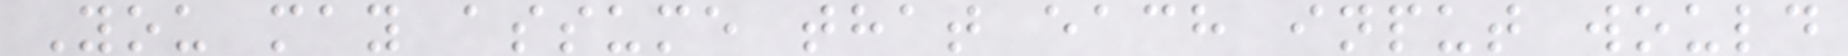You may assume that each input would
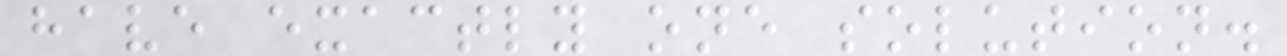have exactly one solution.
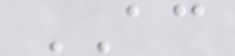AC
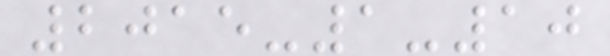2015-1-10
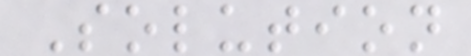Solution
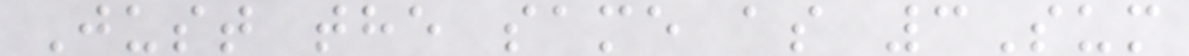Just the same as 3Sum
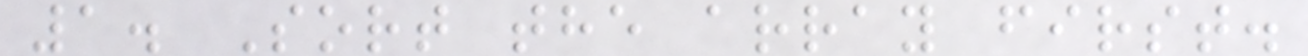1. Sort the array first.
